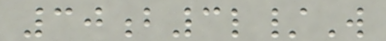30b3l/W
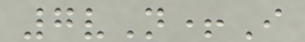7vN+I
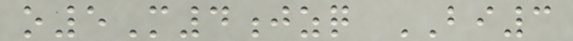o5M4jzq BI3
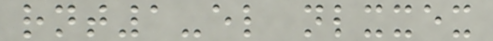rnt1-el nlxxex
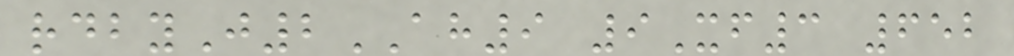rdbyJ2AH9 9Xf3 652
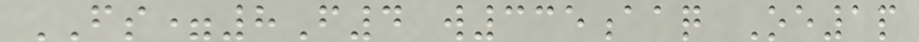FS=8F4 w335aaq Oe1p
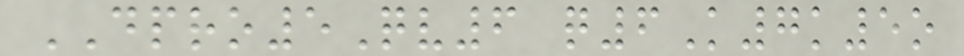DPRO5Qv6 q6K7k5o
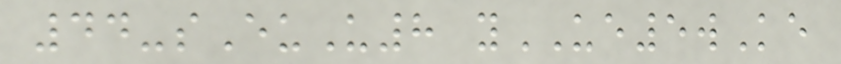44-sEuU8 yUE5wKe
